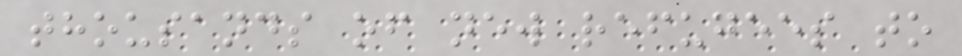thousands of new refugees to
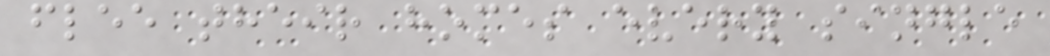flee their homes every single
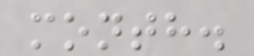month.
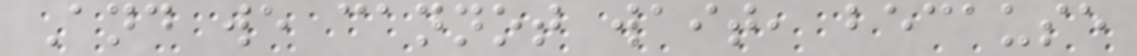And we cannot wait, because
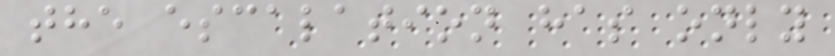the escalation has only
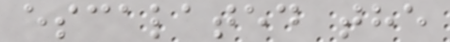escalated the
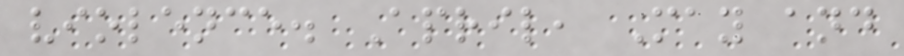violence. April, May and
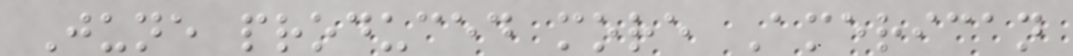June produced more American
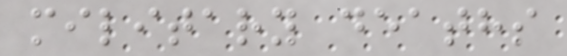military deaths
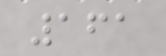161
